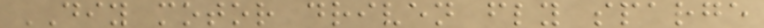DIY motor driven fly sparge
